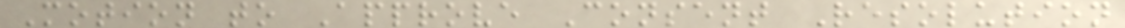Motion to Approve Consent Resolution
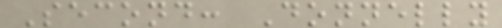Second: Donnelly
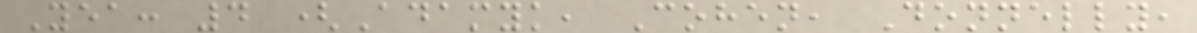Yea: 4 (Adamyk, Cohen, Donnelly,
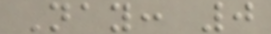Nay: 0
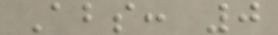Abs: 0
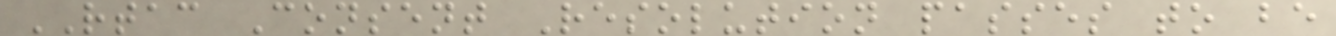RTAC Consent Resolution passes to be
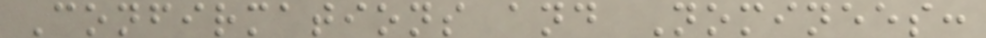Confirmations and Nominees:
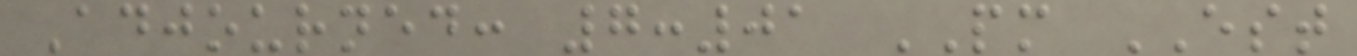Adjourned: 7:01 PM EST
